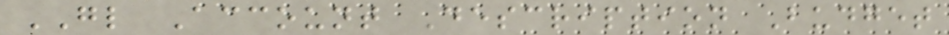GL Account Description Budget
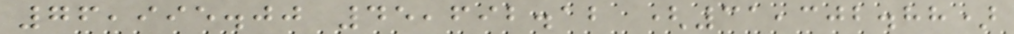76,995.00 45,692.12 (31,302.88)
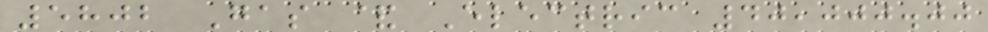5802 Gas & Electric 40,000.00
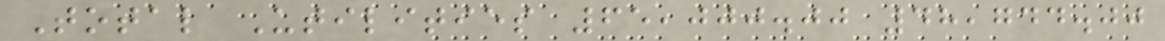Total Utilities 65,000.00 48,744.00
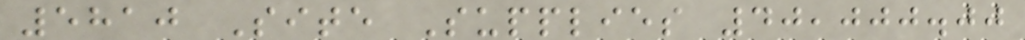5810 Site Supplies 40,000.00
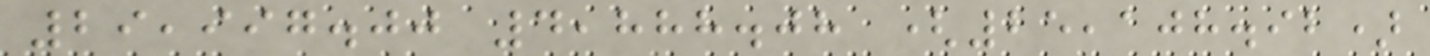29,997.00 4,888.08 (25,108.92)
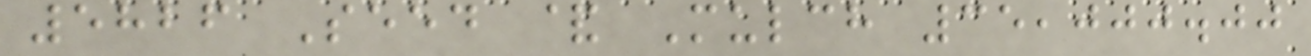5826 Seed & Mulch 35,000.00
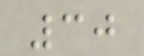30
